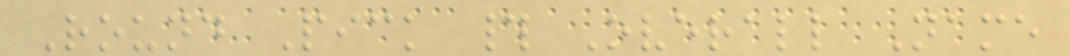Round Pick # Overall Name
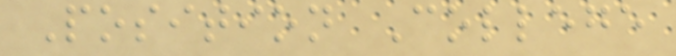Position College
